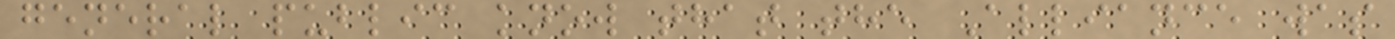general public know that the Alliance was
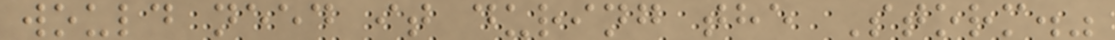would need it during the Storm."
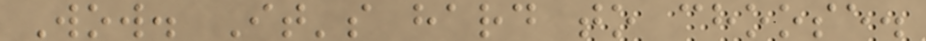Wow. It's hard to choose.
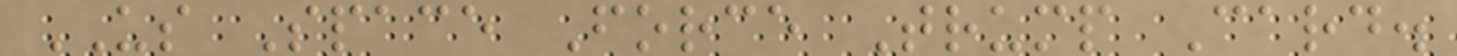US Space Force Trump Card.
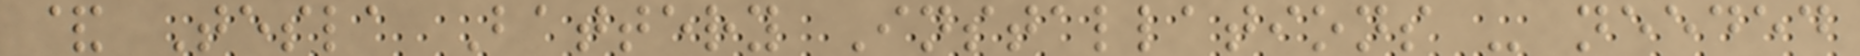& Tesla Battery Installations - needed
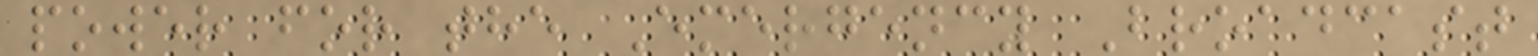power for the Emergency Broadcast
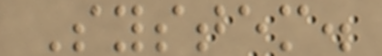System.
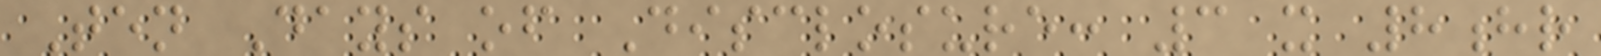Ten Days of Disclosure: 3 x 8hr
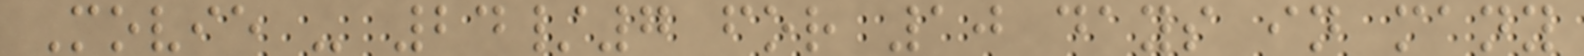Movie - 24/7 for 10 days in many
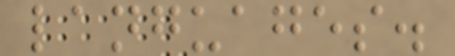languages.
